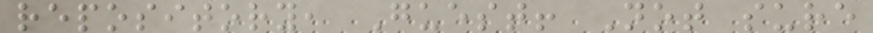repository, Guest! Not sure
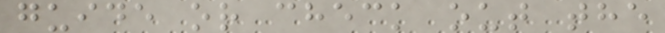guide or check out the
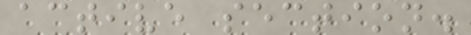active section.
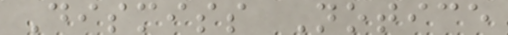Dismiss Notice
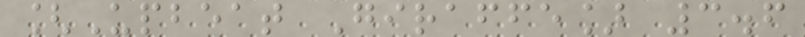[Upbeat Giraffe] 3.6
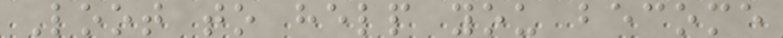Loot to help you become
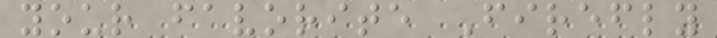your favorite Firefly
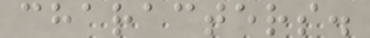characters.
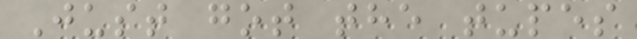Just got the tupes
